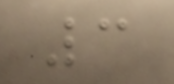3
